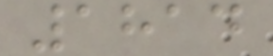1814
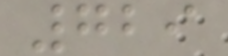729
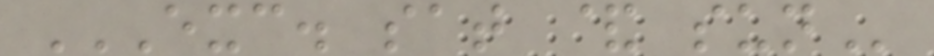EXC. SAT & SUN
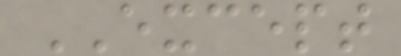EXCEPT
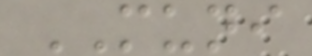MUNI
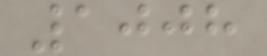1008
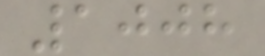1008
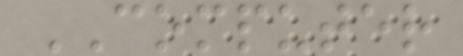COMPUTER
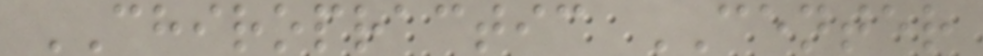CHIROPRACTIC CENTER
